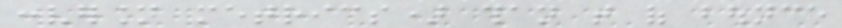conversion metrics) than that of bounce
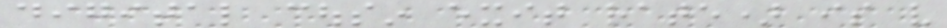digital cousin exit rate) is very
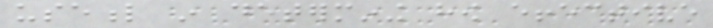useful in determining how effective
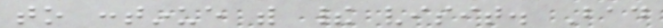to continue with their visit. Bad
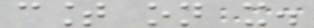count on it.
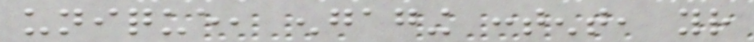unique, engaging content, your
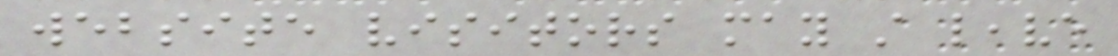website visitors may still leave
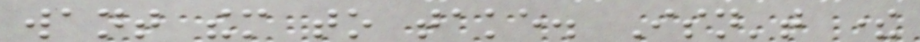want them to take. Isn't there
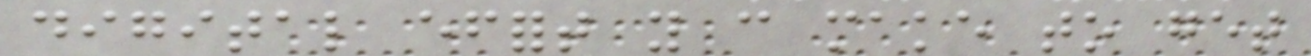digital effort you can make to get
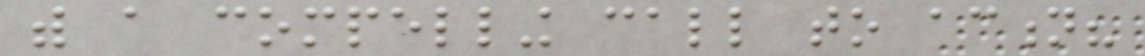with a compelling call to action?
